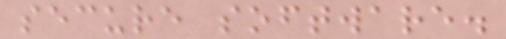secure software.
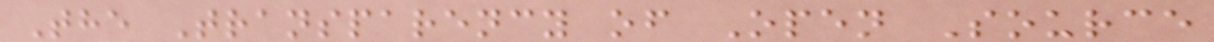The Transparency of Open Source
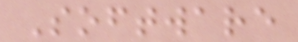Software
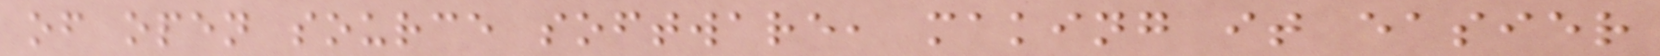of open source software, making it easier
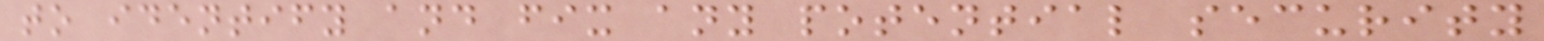to identify and fix any potential security
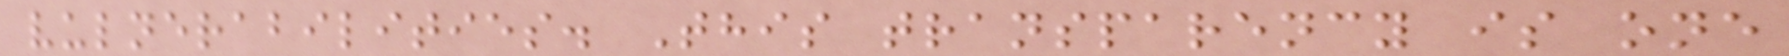vulnerabilities. This transparency is one
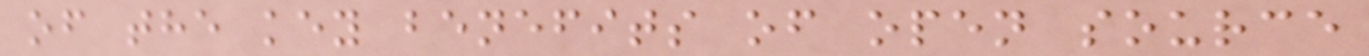of the key benefits of open source
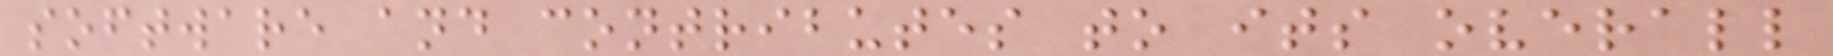software and contributes to its overall
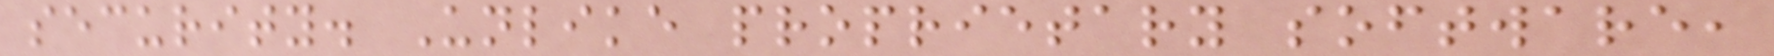security. Unlike proprietary software,
